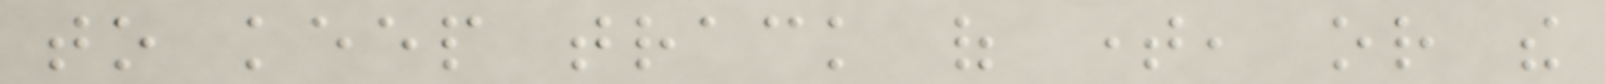to keep track of time, or the
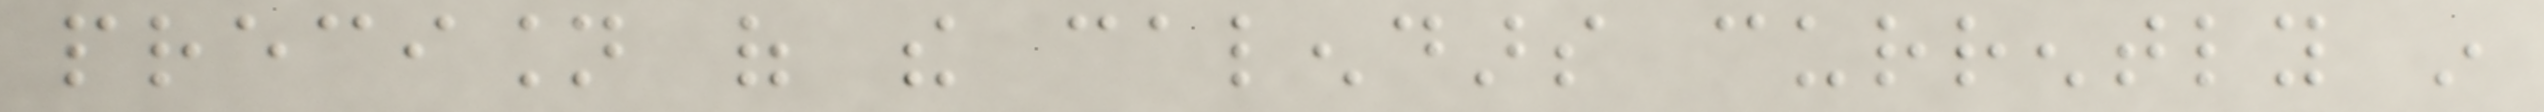precision of the calendars currently in
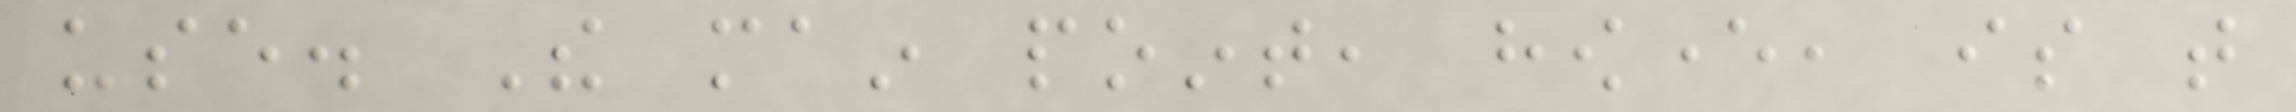use. The main point, however, is that
